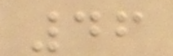46
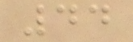44
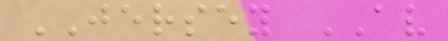JERSEY AV
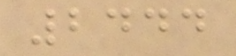2444
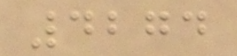4274
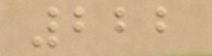222
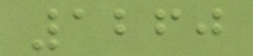1260
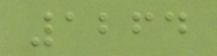1264
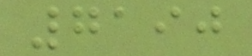7190
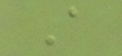A
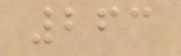263
